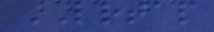LRTAP
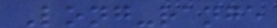Long-range
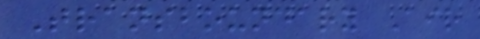Transboundary Air
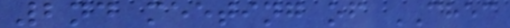2nd meeting of CHEC
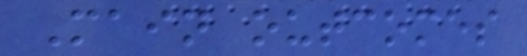Main outcomes
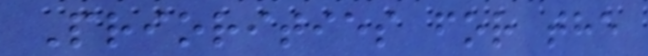Priorities for the
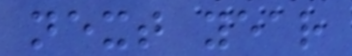next year
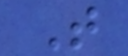T
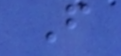F
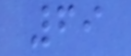69
